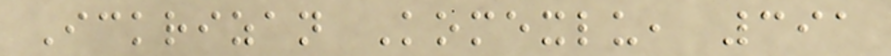Ickrizan Komexlu, 391
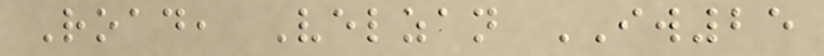Road, Velzan IW25
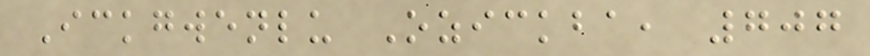Ickgwenlu Ozickba, 707
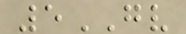5GV
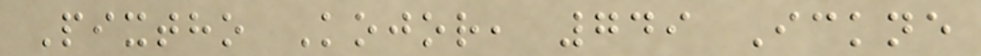Pixtho Kojor, 749 Ickne
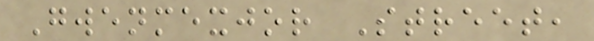Gwenmexjor Street,
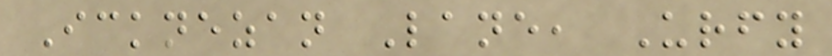Icknezan Lane, Urfy
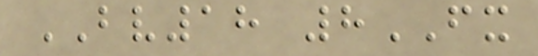BV18 8FX
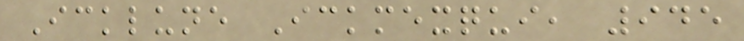Icklune Ickmexqui, 945
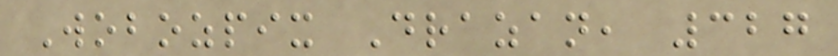Wobozpix Drazan, 327
